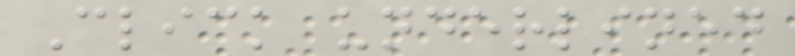Click underlined
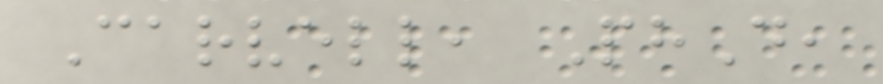Carvell, PhD,
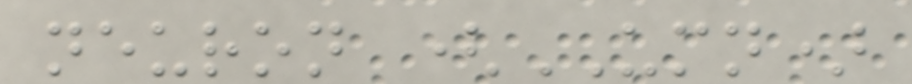neuron (UMN)
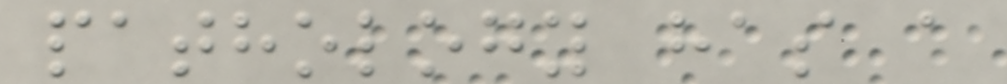pathology has a
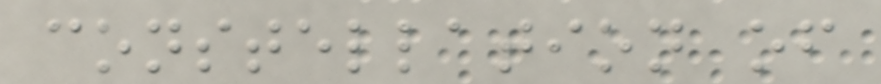constellation of
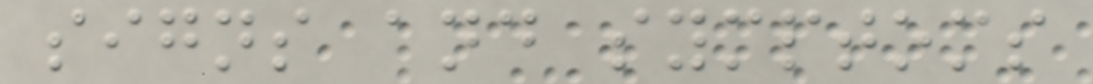signs and symptoms
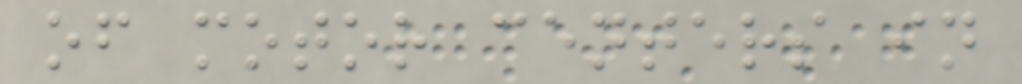of motor centers in
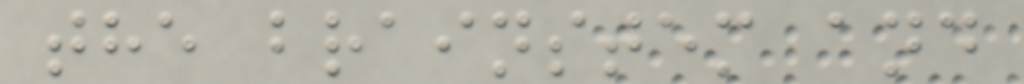the brainstem and
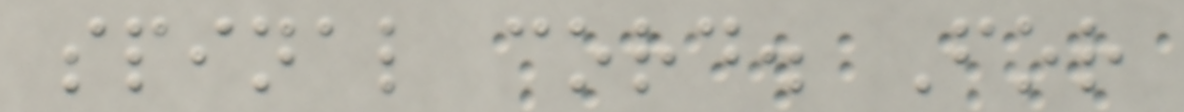spinal cord. For
